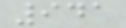941
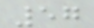57
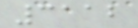3112
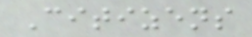Citizens
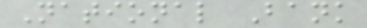National Bank
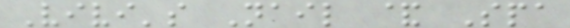Vivi's Nail & Spa
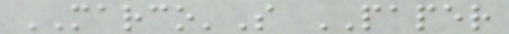MARCO'S PAPER
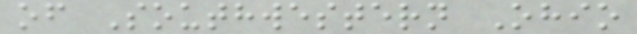of Southwestern Ohio
